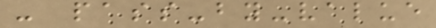- pass-by-value
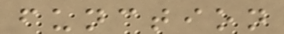function
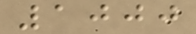1000
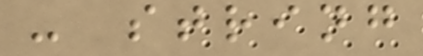- string
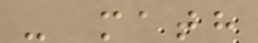- math
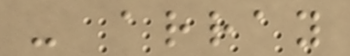- array
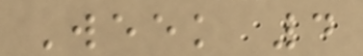Week 4
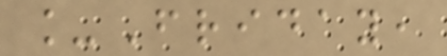_Friday,
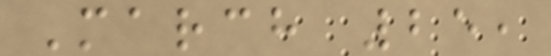March 25,
